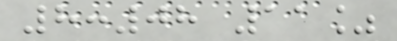8:08 11%
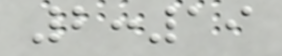2:19
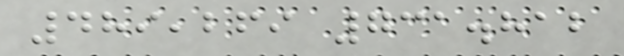489,269 731.812
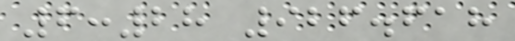6:28 926.618
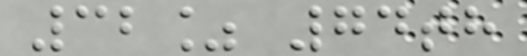32% 74th
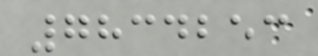7834253
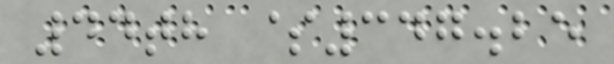44th $347.25
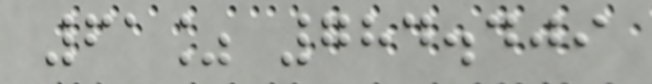61% 784.409
